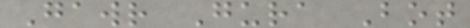Gawr Gura Bot
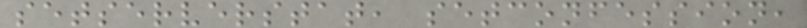setserverstat, setconfession,
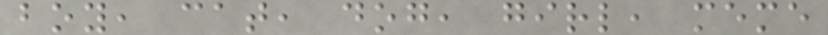boy, cat, dog, girl, meme
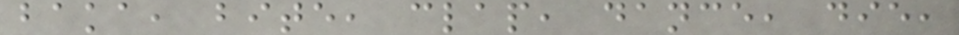baka, bite, clap, dance, die,
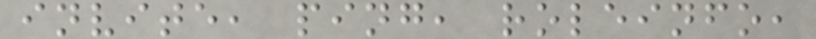invite, ping, roleinfo,
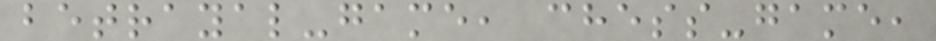betrayal-game, chess-game,
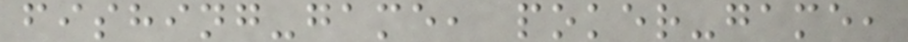fishing-game, poker-game,
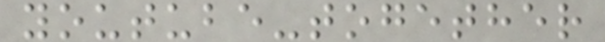youtube-together
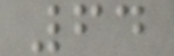64
